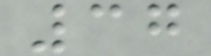37
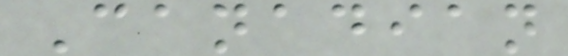Canadian
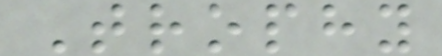Trophy
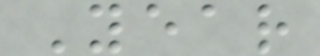Year
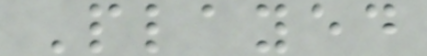Played
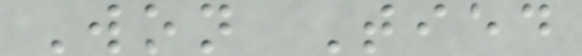Won Tied
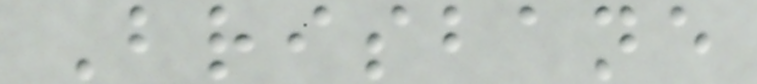Brisbane
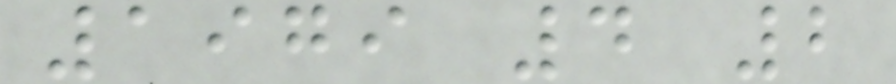1979 4 2
